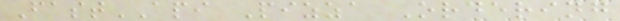FastAPI Pizza Ordering
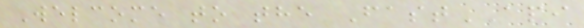Welcome to the FastAPI
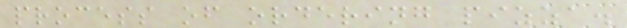process of ordering pizza.
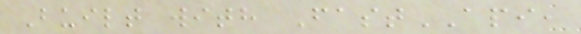Built with FastAPI,
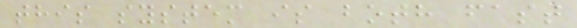this system is both fast
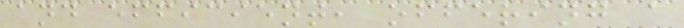and efficient, offering a
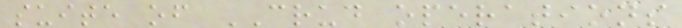suite of CRUD operations
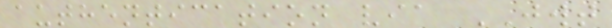authentication via JWT
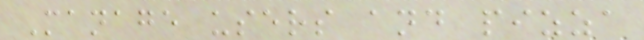Manage users and pizza
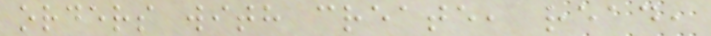orders with create, read,
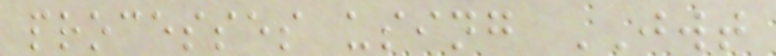processes using JWT
